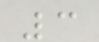3
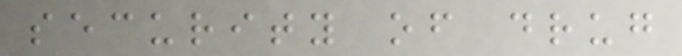security of drug
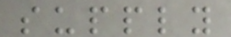supply
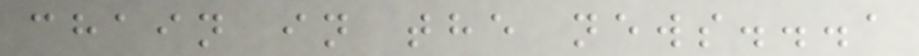chain in the news...a
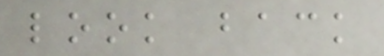look back
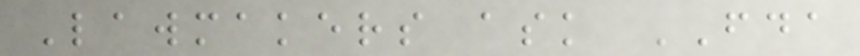Lawmakers ask FDA
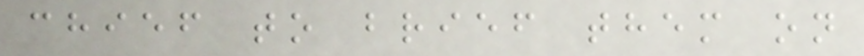chief to brief them on
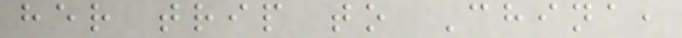her trip to China,
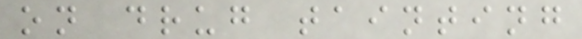on drug tainting
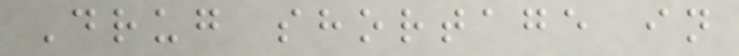Drug shortage in
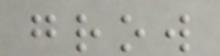grow
